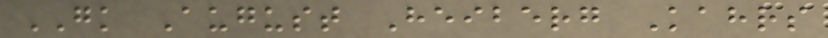GK August Heiberg Kahrs
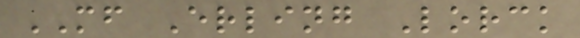MF Erling Lorck
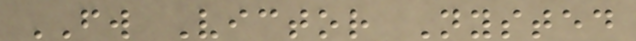FW Victor Nysted
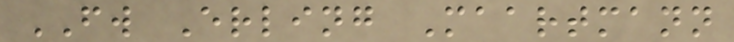FW Erling Maartmann
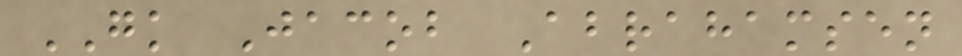GK Jacob Abrahamsen
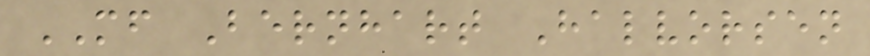MF Bernhart Halvorsen
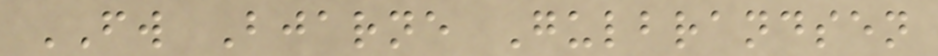FW Bjarne Gulbrandsen
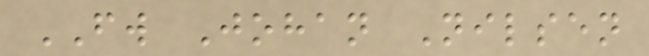FW Johan Nilsen
